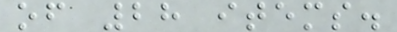of 28 items.
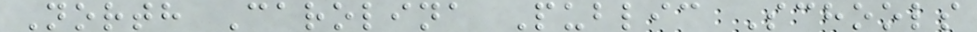North Carolina Public Schools
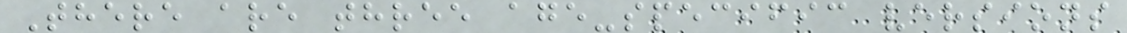There are three age-specific versions
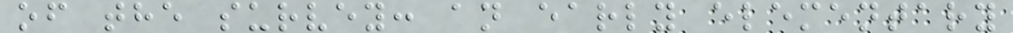of the survey: an early elementary
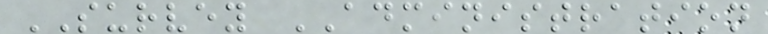SURVEY ADMINISTRATION
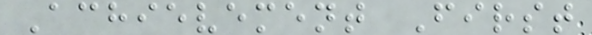Achievement First
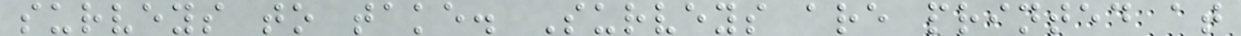surveys to take. Surveys are printed at
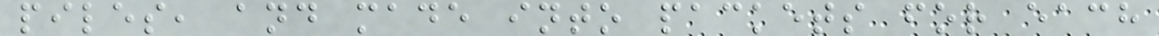piles, and made into packets for each
